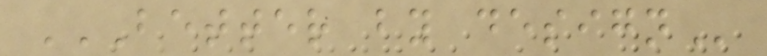BETTER BY DESIGN
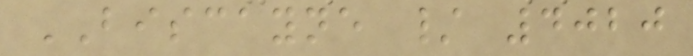BISCAYNE / 4020
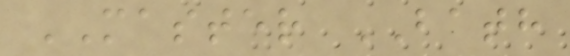MASTER BATH
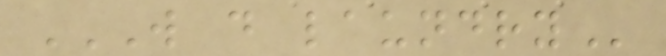W D LAUNDRY
